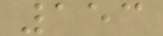153
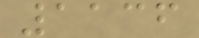1136
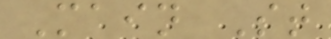Main St
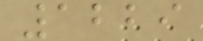1229
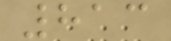813
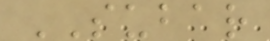SUBAR
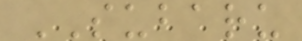SUBARU
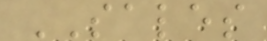SALES
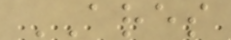ARES
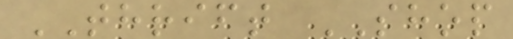THRIFT SHOP
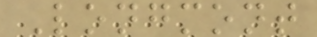Longmont
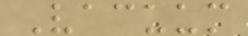Vacuum
